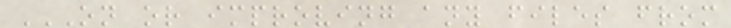ON OR IMPROVING ANY FILES FROM
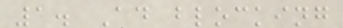1. Ad blocking
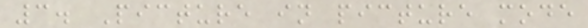3. Picture in picture mode
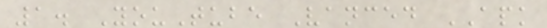1. YouTube Vanced APK
